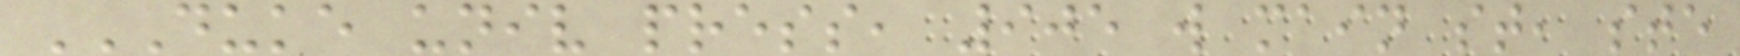DUKE UNIV PRESS, 905 W MAIN ST, STE
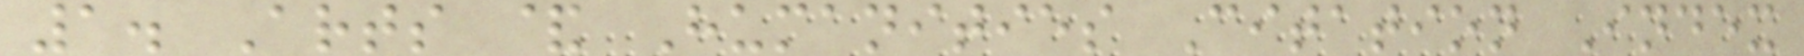1. Arts & Humanities Citation Index
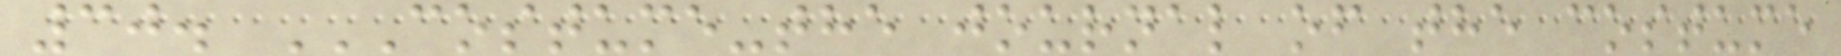30. COSTUME-THE JOURNAL OF THE COSTUME
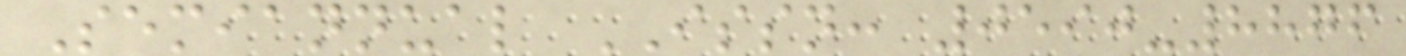Semiannual ISSN: 0590-8876
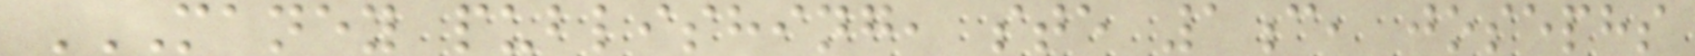MANEY PUBLISHING, STE 1C, JOSEPHS
